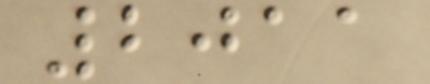2011
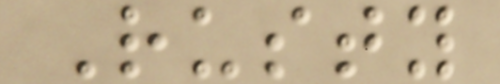Rusty
